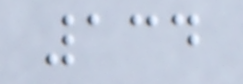134
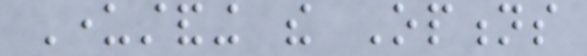Understanding the Options
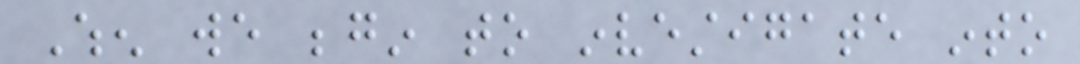When we begin to investigate into
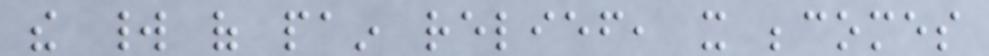the world of pain relief, it becomes
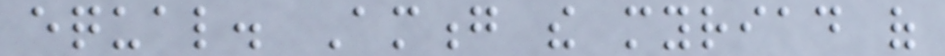equal. Among the myriad of
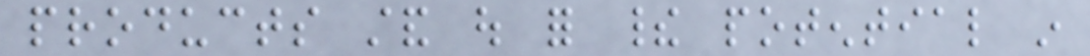products stand out for their potential in
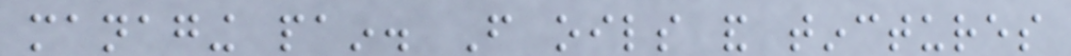managing pain. From oils and tinctures
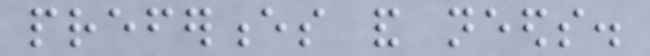preferences and needs.
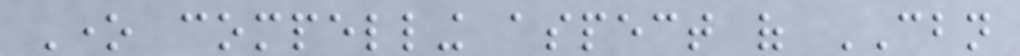One compelling aspect of CBN
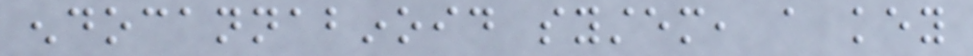endocannabinoid system, a key
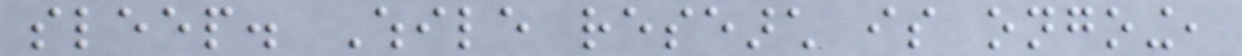sleep. While research is ongoing,
